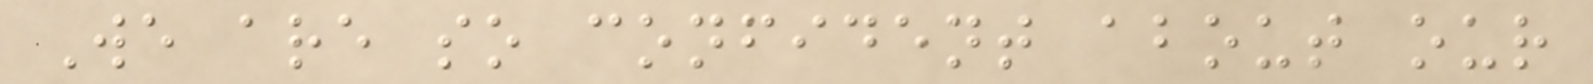We are so confident about our
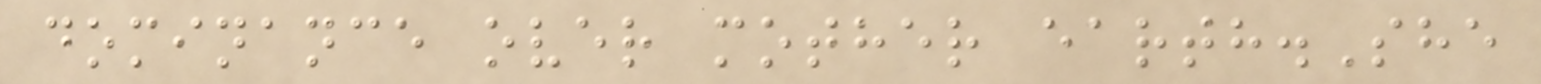dominance over mother earth.She
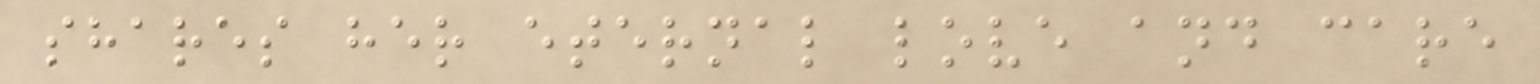shares her eternal love and care
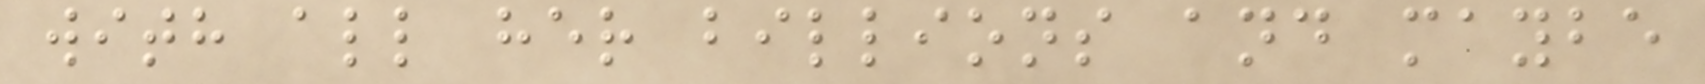with all her billions and maybe
